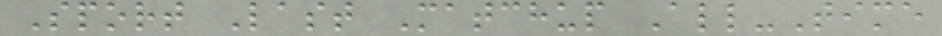Sport Last Matchup All-Time
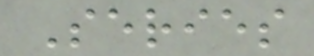Series
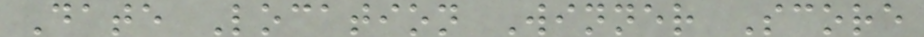Date Location Winner Score
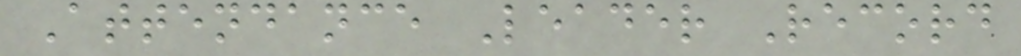Attendance Leader Record
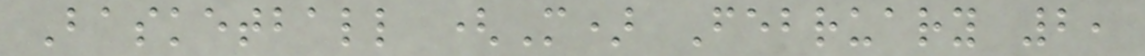Basketball (M) February 2,
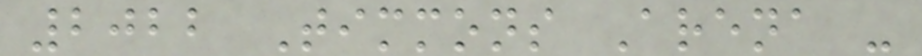2022 Timmons Arena -
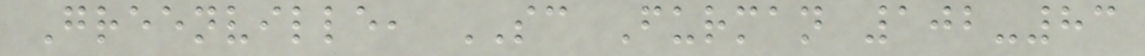Greenville, SC Furman 102-83
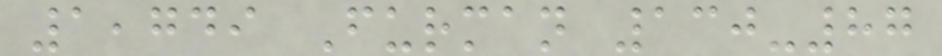1,749 Furman 130-87
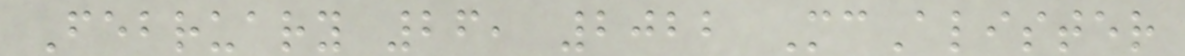February 26, 2022 McAlister
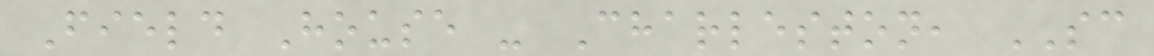Field House - Charleston, SC
